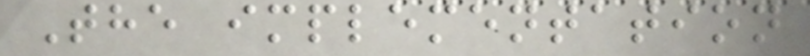The implementation
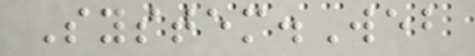System.Web
